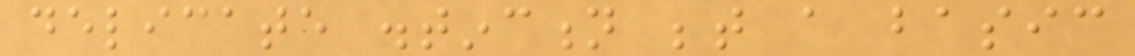delicate distinction between a basic
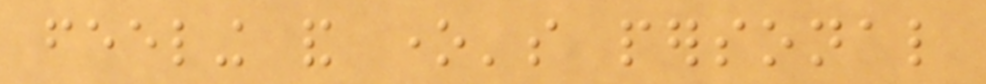feeling and one's personal
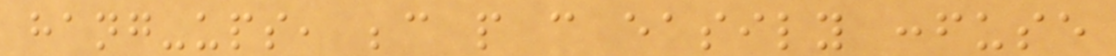hang-ups, because people can easily confuse
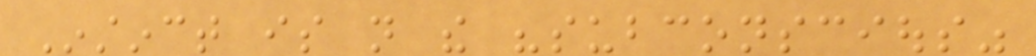Instinct is not the "subconscious"
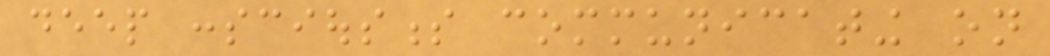deep consciousness communicating on
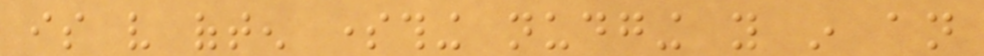is very often something nudging you in an
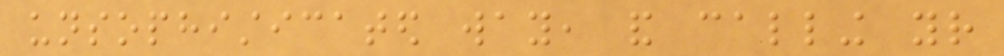unsophisticated way, and calling your
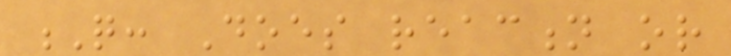Q: Does reaction or
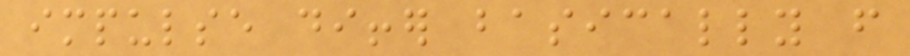impulse differ basically from
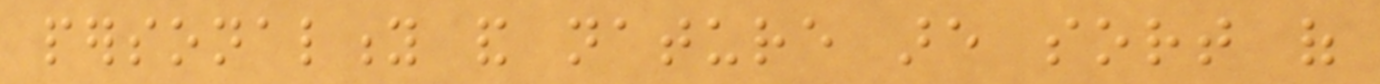personality and nature are sort of
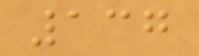137
